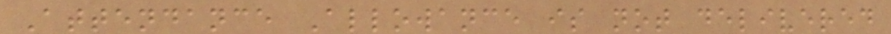Attendance Allowance is not delivered
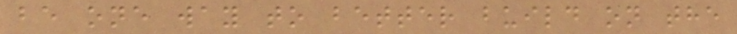be one way to better build on the
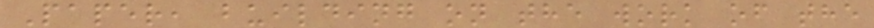Paper, building on the work of the
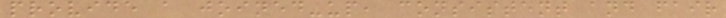provide a joined-up, consistent and fair
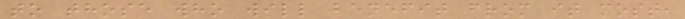to those who will benefit from it most,
